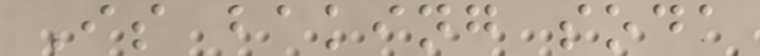Is baking soda
